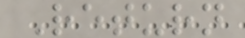Return
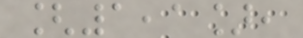[1,1],
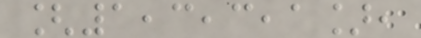[1,3,3,1],
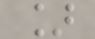]
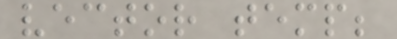vector temp;
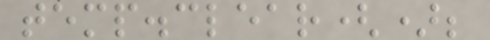temp.clear();
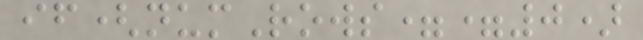if(numRows==0)
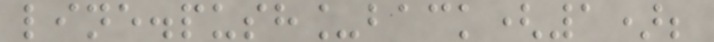line.push_back(1);
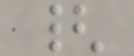{
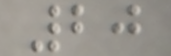20
